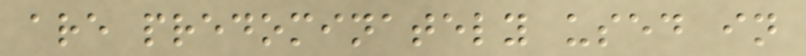are predominately used in
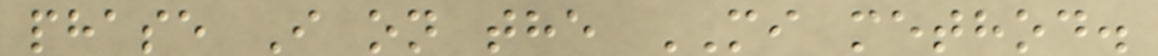phase I on the MI method.
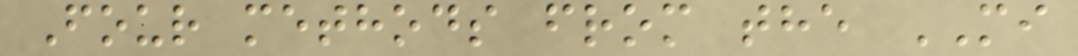Four methods from the MI
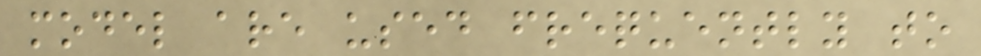model are used frequently to
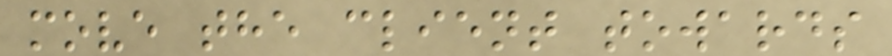move the client towards
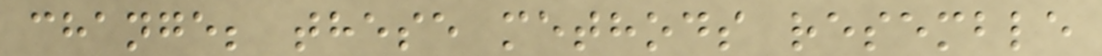change; these methods resemble
